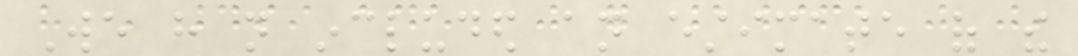We have not included an estimate of the
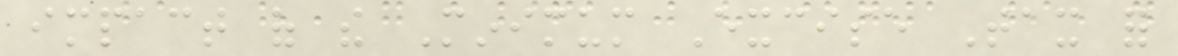impact of the Minimum Excise Tax for
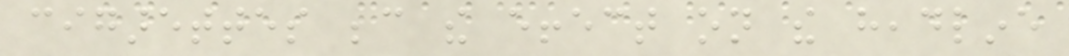cigarettes because the effect on the headline
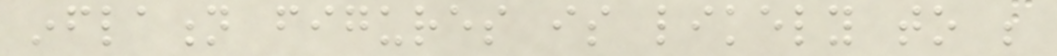inflation figures is likely to be
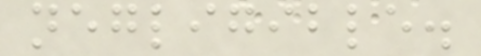negligible.
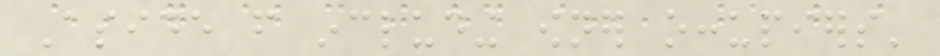Aside from including owner occupiers'
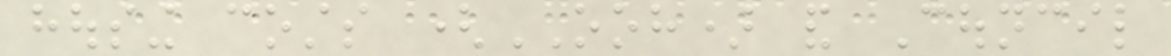housing costs (OOH) and Council
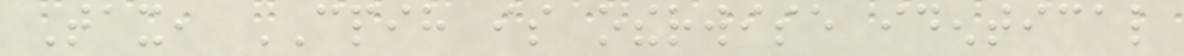Tax, CPIH is otherwise identical
